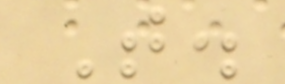T.
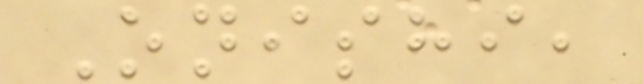Onishi,
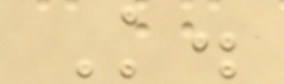K.
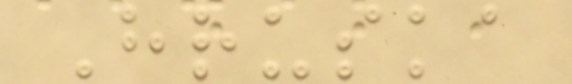Hruska
